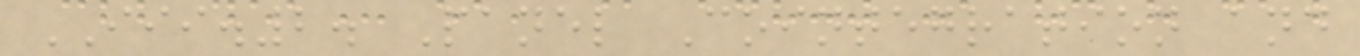III.2. Panel Cointegration and
